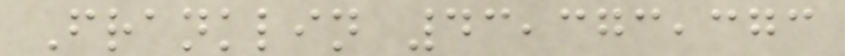Franklin 43,373,373
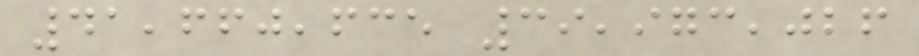41,660,635 39,973,026
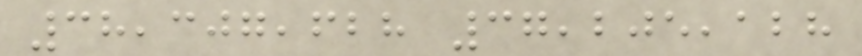38,307,628 37,205,128
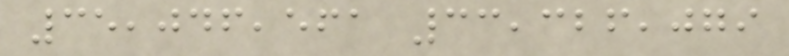35,046,561 33,326,079
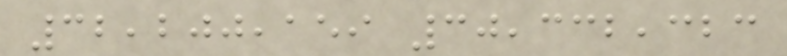32,200,159 30,332,323
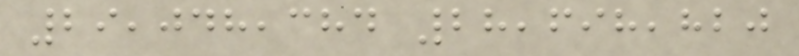29,048,384 28,698,820
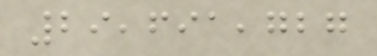29,691,727
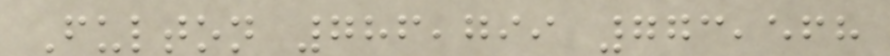Fulton 786,799 773,568
